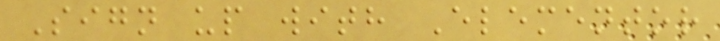Sign up with Elementor
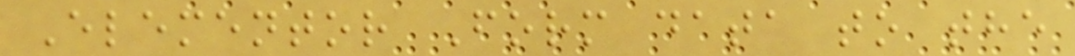Elementor Form data to the
